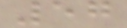57
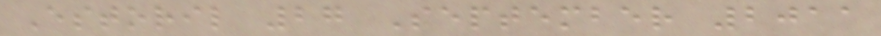Estoril 27 September 2011
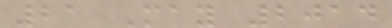21 May 2014
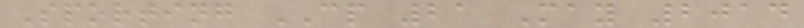Sporting CP 21 May 2014
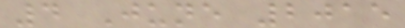4 June 2015
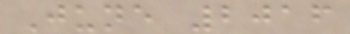June 2016
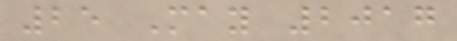25 May 2017
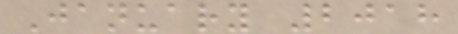January 2018
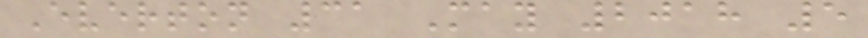Everton 31 May 2018 5
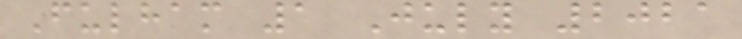Fulham 1 July 2021
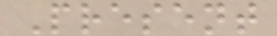Present
